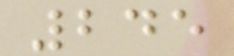245
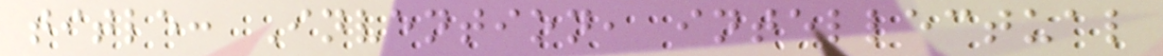title: Invention, intellectual
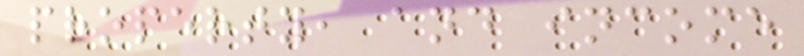property, and income
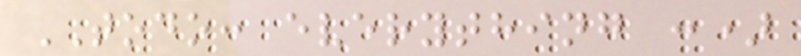TODO: everything :)
